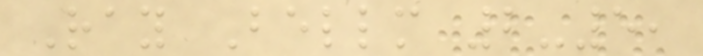Ray Bellm 2-5,
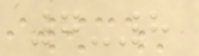7-8
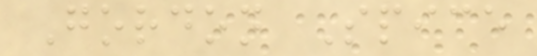Gordon Spice
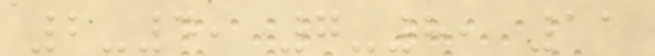2-4, 7-8, 11
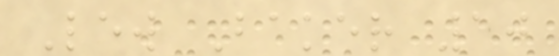Lew Baker 10
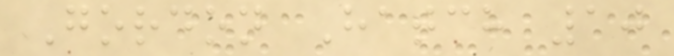Gordon Hatch 10
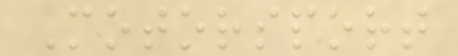Motorsport
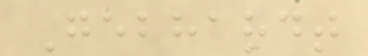Gebhardt
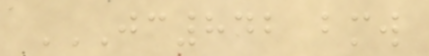JC842 BMW
